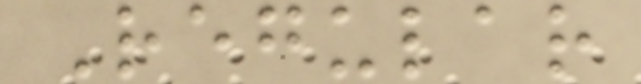Regular
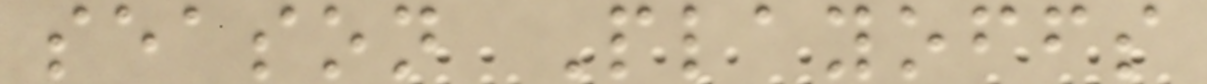season Playoffs
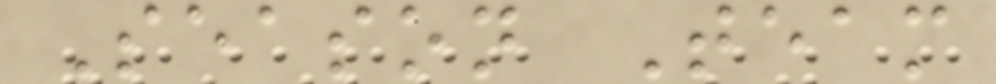Season Team
